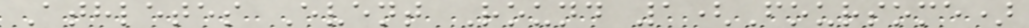Athletes Event Round 1(Foursome)
